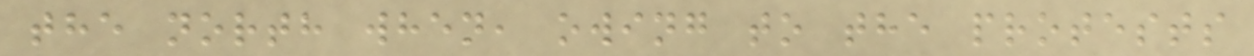the north when, owing to the protests
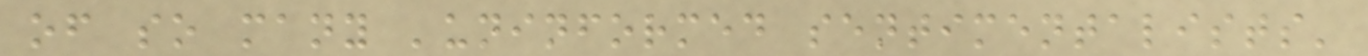of so many 'uninformed sentimentalists'
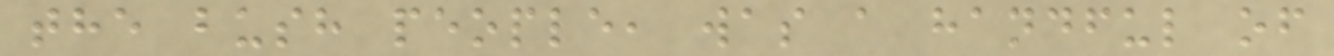the bush people, was a handful of
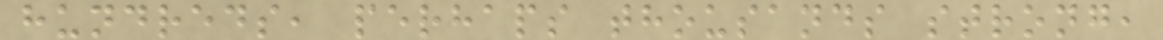hundreds, perhaps thousands strong,
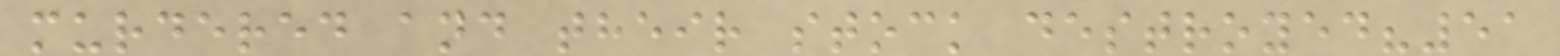murdered and their stock destroyed?51
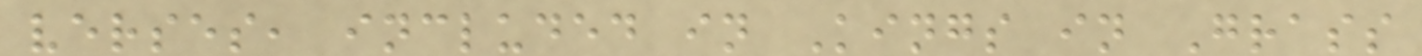verses, included in Kings in Grass
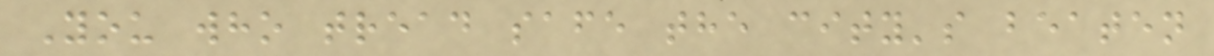You who tread safe the city's beaten
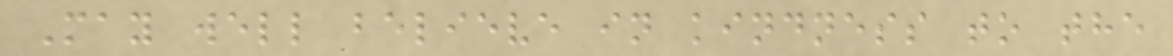May well believe in kindness to the
